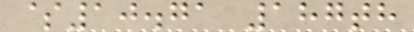$10.71 187th
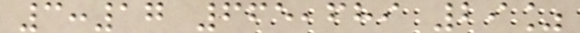3:17 665,689 29%
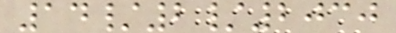14/2/2030
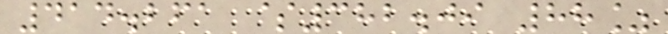414.261 $382.09 88%
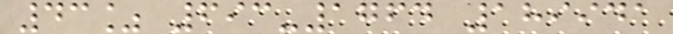43% 693-1764 189941
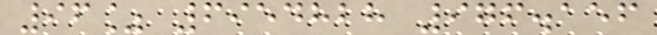96% 6954828 976.156
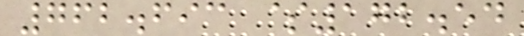762.693 $172.54
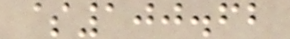$100.62
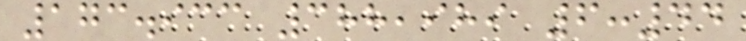173.933 388,989 6:44
